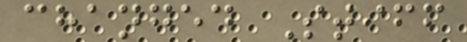changed Stiff
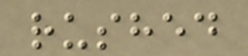rushed
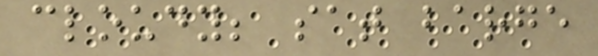cloudy; sat barge
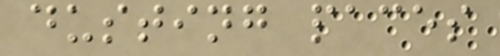dusting paces
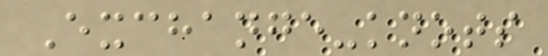Exchange-knots
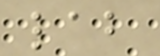lab
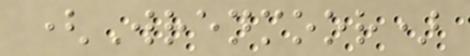(Wrenmoor)
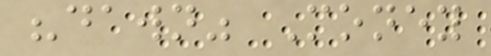"dawn" Money
